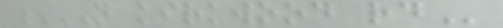N KIRKWOOD RD
